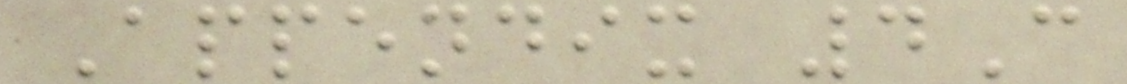Appendix 4C
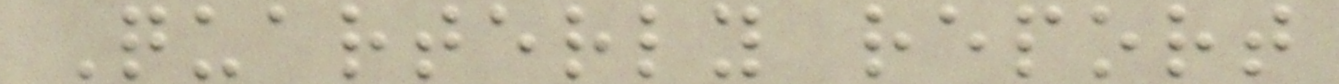Quarterly report
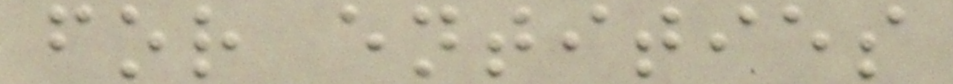for entities
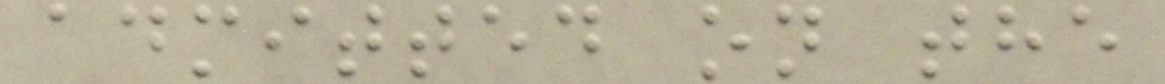admitted on the
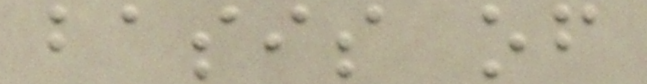basis of
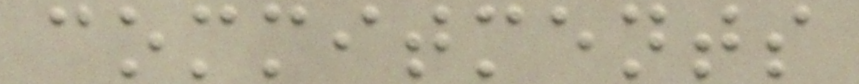commitments
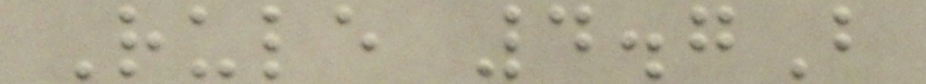Rule 4.7B
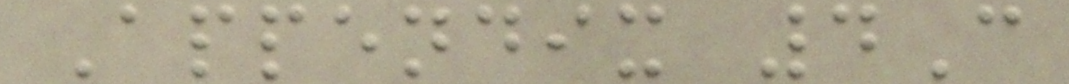Appendix 4C
